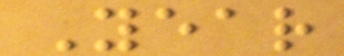Year
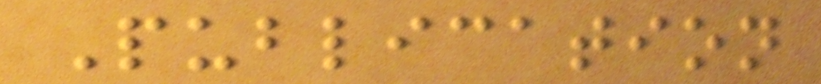Publication
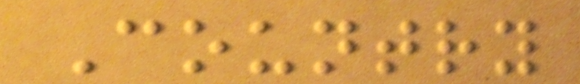Country
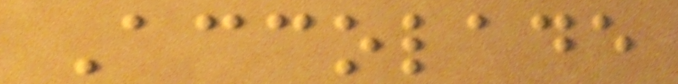Accolade
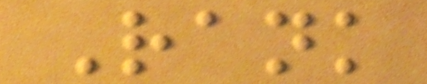Rank
